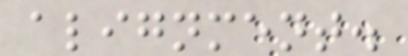alignment.
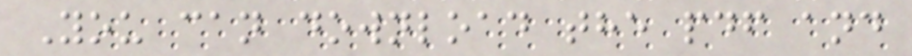You can download the pdf and
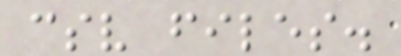csv files.
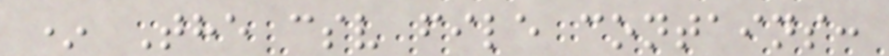* The csv file contains:
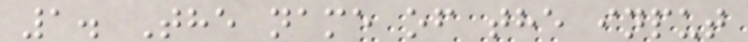1. The name of the input
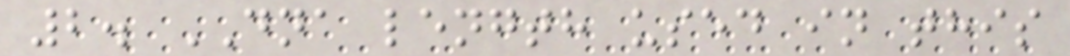2. DNA length used in this
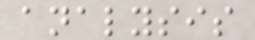analysis
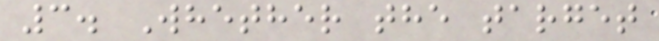3. Whether the target
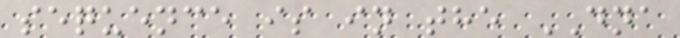sequence is in the DNA
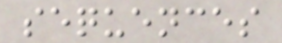sequences
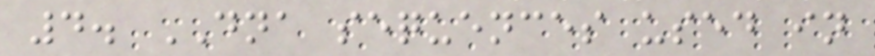4. DNA sequences used in
